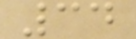34
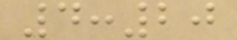4:20
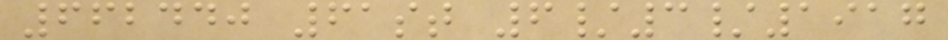662440 61st 6/3/1917
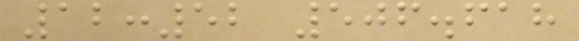12:52 506.618
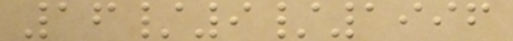16/9/1996
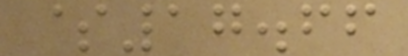$17.66
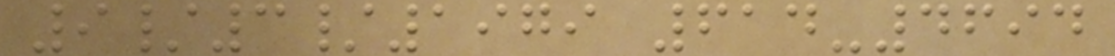9/3/1979 614-4694
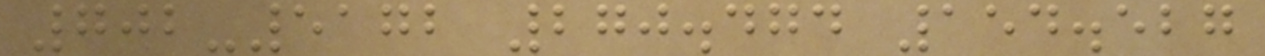702-5172 270.474 154.527
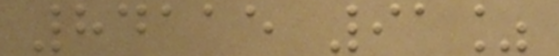84115 91%
